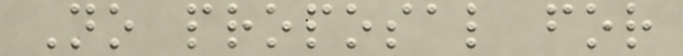No proposal for
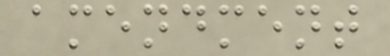amendment
